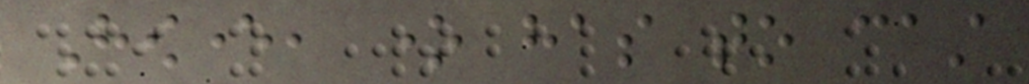However, one has to cast
